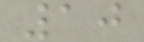10
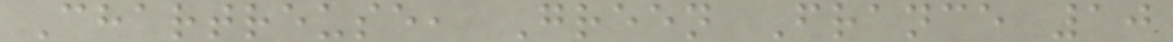Chartreuse, Green France 10
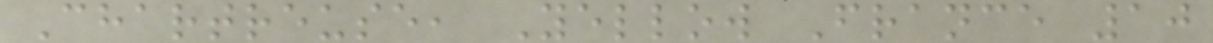Chartreuse, Yellow France 10
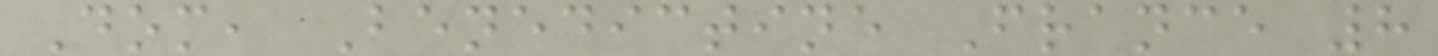Dom, Benedictine France 8
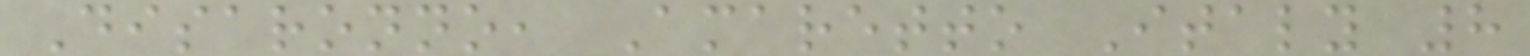Disaronno, Amaretto Italy 8
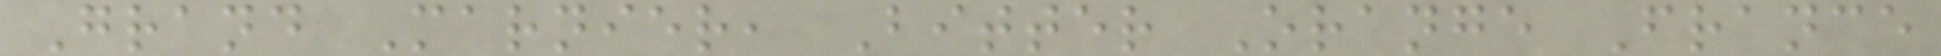Grand Marnier, Bitter Orange France
